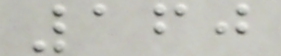160
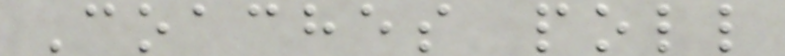Coaches poll
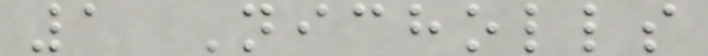1 Nicholls
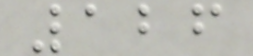126
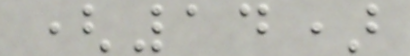(14)
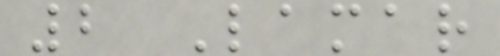2 Lamar
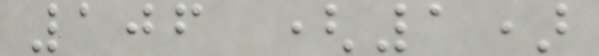106 (1)
